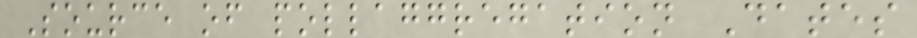Source of pollaggregation Dates
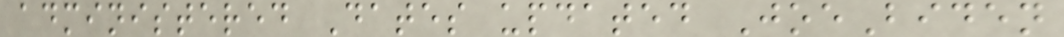administered Dates updated JoeBiden
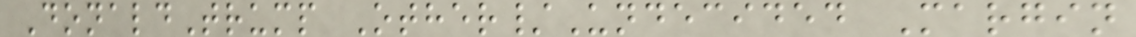DonaldTrump Other/Undecided Margin
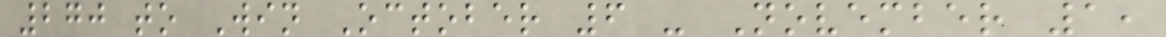270 to Win October 6 - November 1,
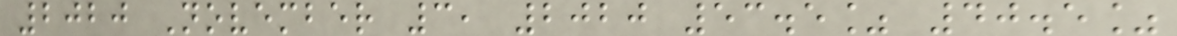2020 November 3, 2020 53.5% 40.5%
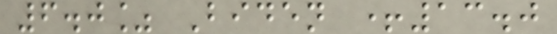6.0% Biden +13.0
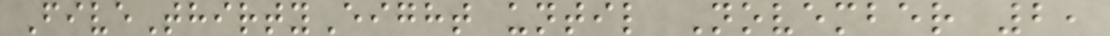FiveThirtyEight until November 2,
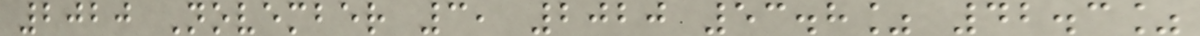2020 November 3, 2020 53.8% 42.3%
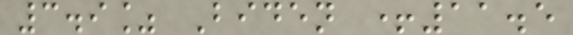3.9% Biden +11.5
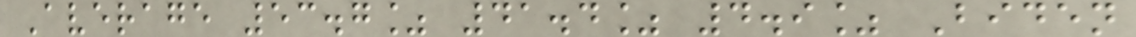Average 53.7% 41.4% 4.9% Biden
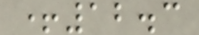+12.3
